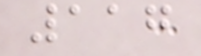117
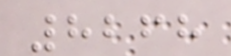8268
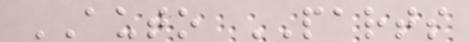AUTO PARTS
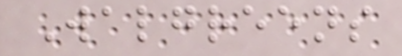Walgreens
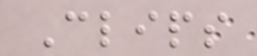Clips
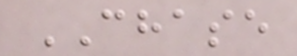CHASE
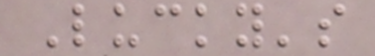Lucky's
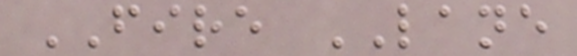FIRE LANE
